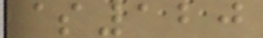$120
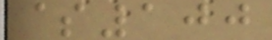$100
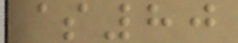$80
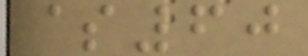$60
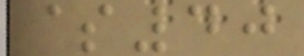$40
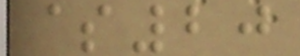$20
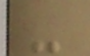-
